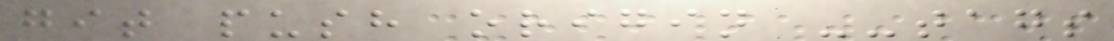git push origin --tags
